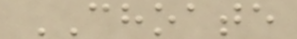CHOATE
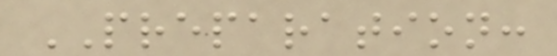PREPARATION:
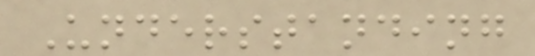Understanding
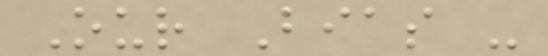Our Bias -
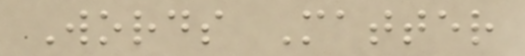Words Matter
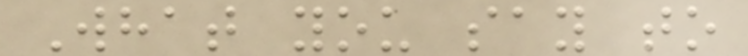What you say to
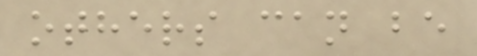others can be
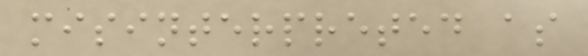misinterpreted as
